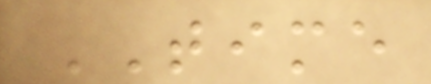TIME
